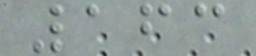163
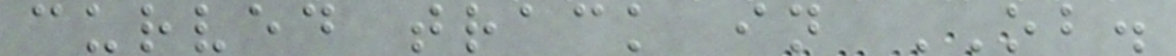curved track in OB.
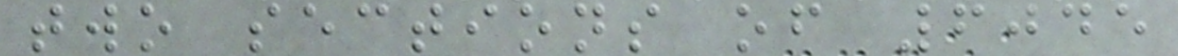two sections of 6045
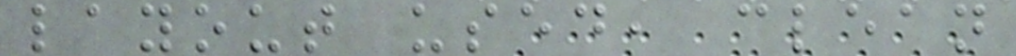layout used, clean
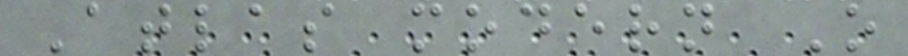Atlas modern O
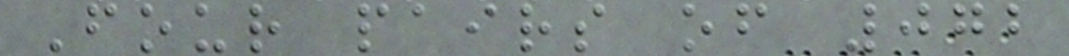Four pairs of 072
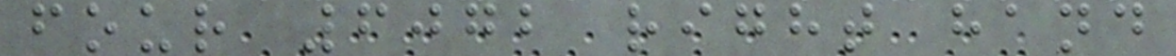four 6072 right hand
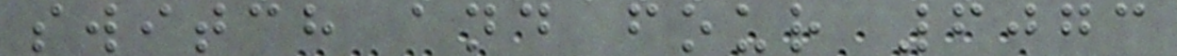switch and four 6073
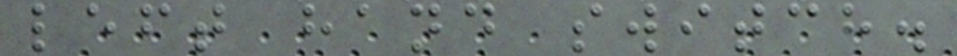left hand switch.
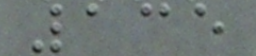135
